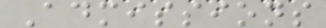Admissions
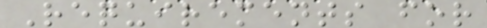Requirements for
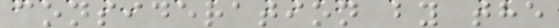consideration by the
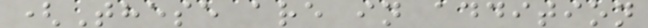(These are in addition
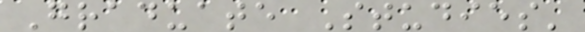Graduate Studies'
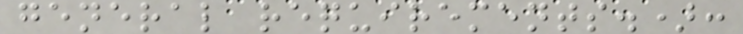general requirements.):
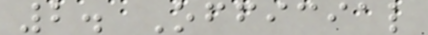2. Official
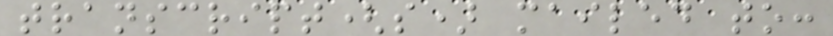transcript(s) mailed to:
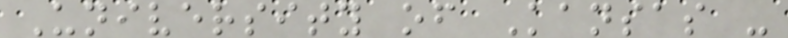University of Kansas -
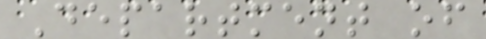Department of
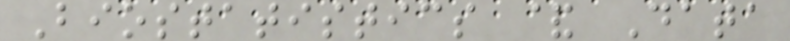Biostatistics & Data
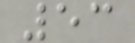53
